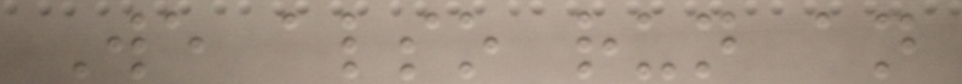We also run an
